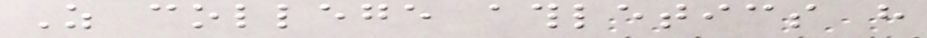As college athletics have
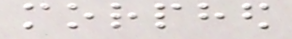morphed
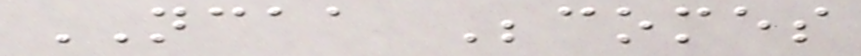NCAA Becomes
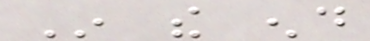In the end
